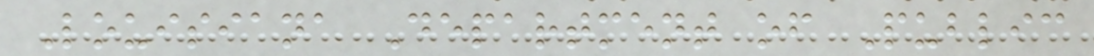Louisiana Department of Public
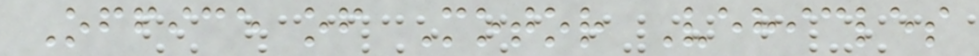Office of Motor Vehicles
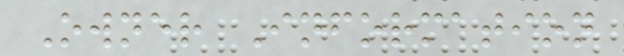Owner Information
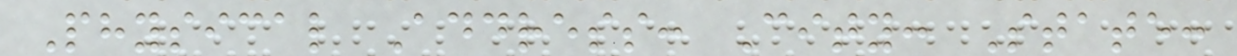Physical Address: City: State:
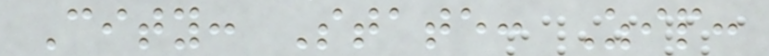City: State: Zip:
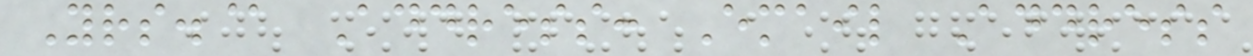Yrs.@ Address: Email Address
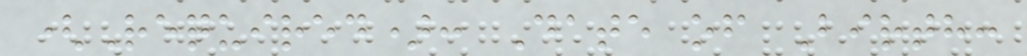(Required): Date of Birth:
